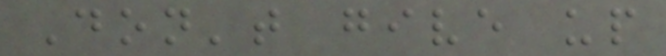Don't give up
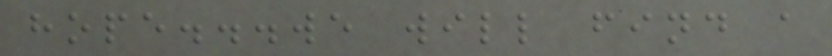hope...we will find a
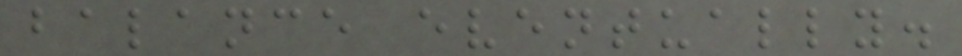balance eventually.
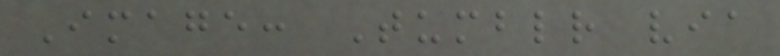Image: Tumblr via
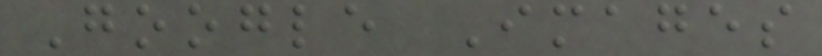Google Images
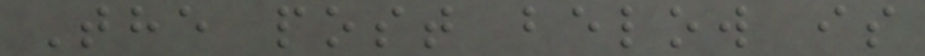The post below is
